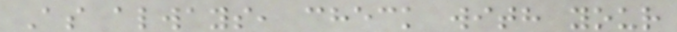As always, check with your
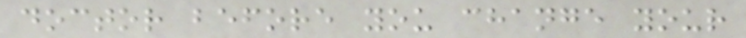doctor before you change your
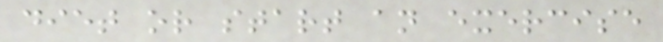diet or start an exercise
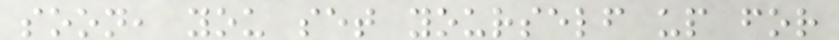soon, you set yourself up for
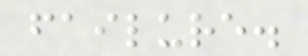failure.
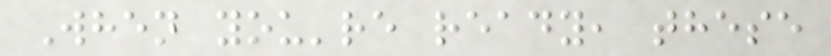When you're ready, these
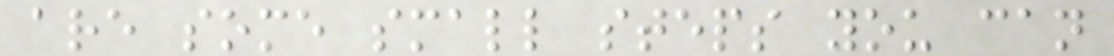are some small steps you can
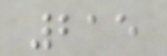215
